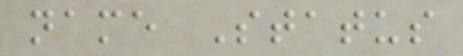name Status
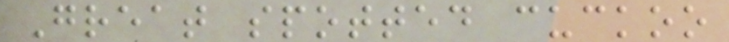Great spotted cuckoo
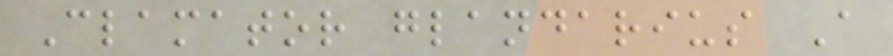Clamator glandarius A
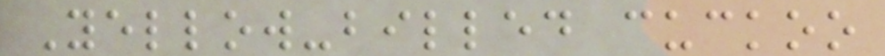Yellow-billed cuckoo
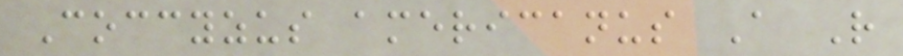Coccyzus americanus A R
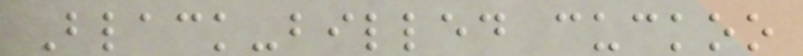Black-billed cuckoo
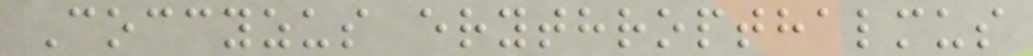Coccyzus erythropthalmus
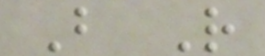B R
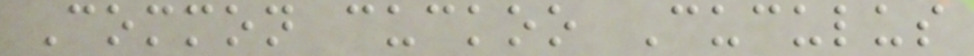Common cuckoo Cuculus
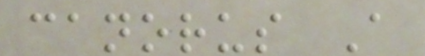canorus A
